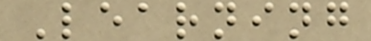Learning
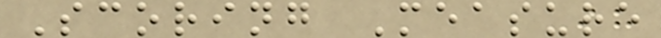Scoring Measure
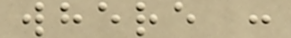where :
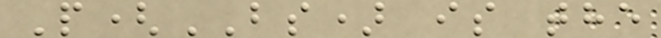P(BS) is the
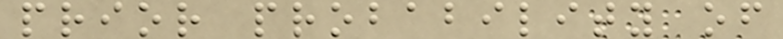prior probability of
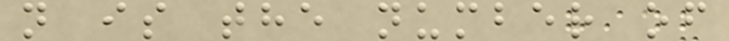n is the number of
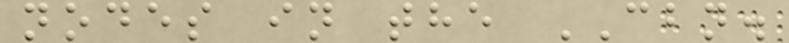nodes in the CBN.
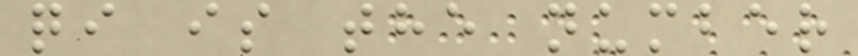qi is the number
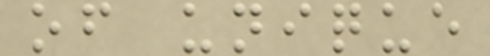of unique
